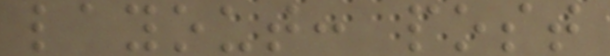layout: post
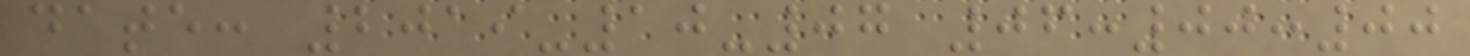date: 2019-10-07 06:00:00
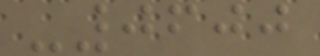-0600
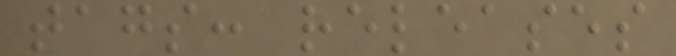tags: releases
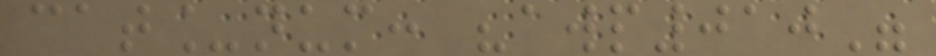cat_num: "awp010"
